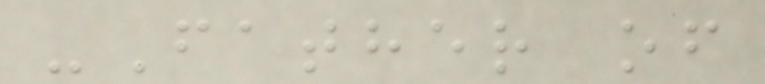-Father of
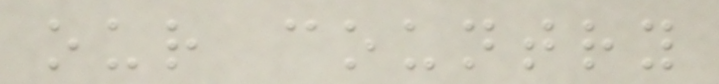our country
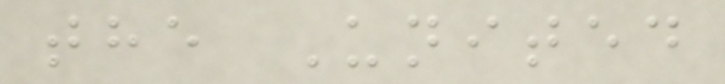the United
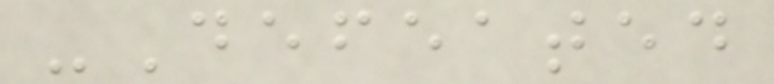-Defeated
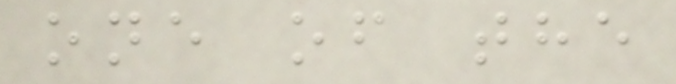one of the
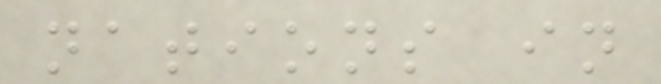nations in
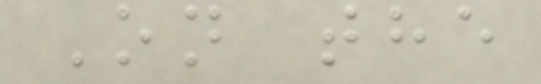On the
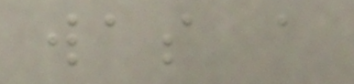was a
